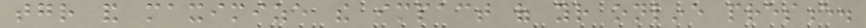together and maximize the impact of your online presence.
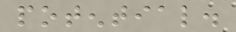potential.
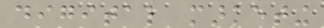digital marketing
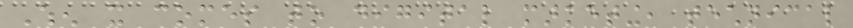When it comes to digital marketing, technical
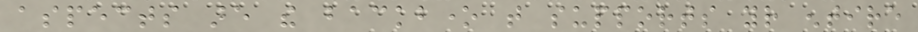aspects are the backbone that supports your entire
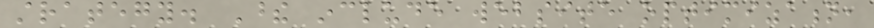strategy. These include website optimization,
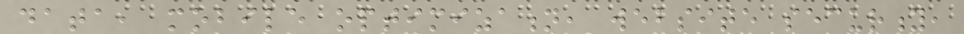data, mobile optimization, website security,
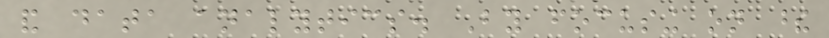and data analytics. By focusing on these
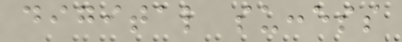digital success
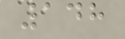148
